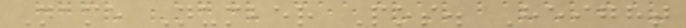Name Number Pos. Height
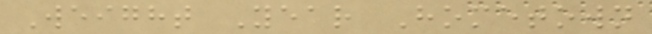Weight Year Hometown
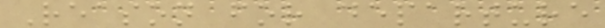Reason for departure
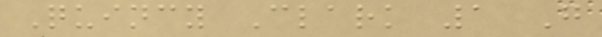Quincy Clark 1 G
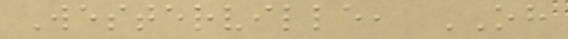Westerville, OH
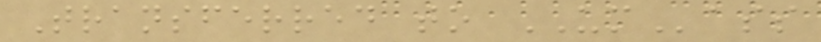Transferred to UMass
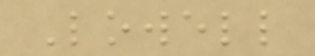Lowell
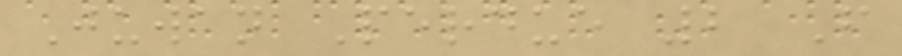Juwan Perdue 2 F
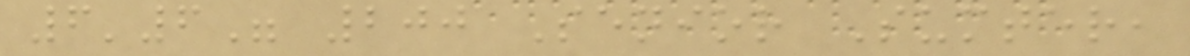6'6" 200 Senior Sumter,
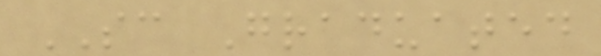SC Graduated
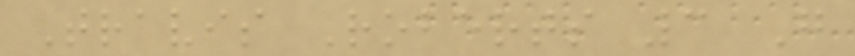Travis Roberts 3 G
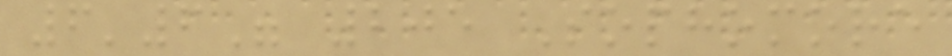6'6" 205 Sophomore
